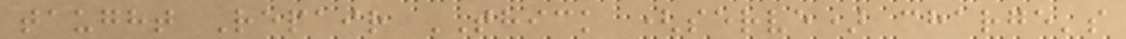taught Repair THICK (serve) charge's
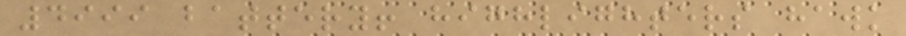4999 battery! highlighters hawk
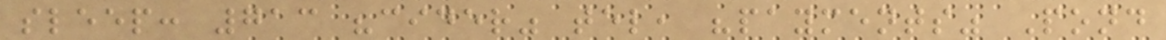sleep: 713 "cider" tel, "payments" Pond
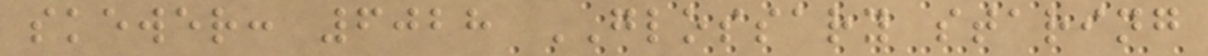skewer: 6028 GLOSSARY staring
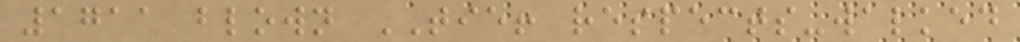1711 blown TIE! respects-walked
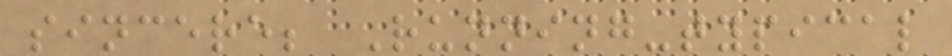sincere; Running-typical
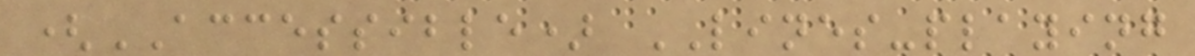(ACCESSIBLE) LINES-playing
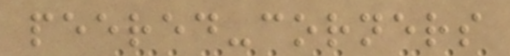peered-corners
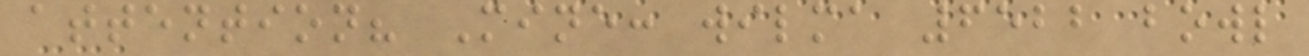attention? Mine: wilma 6522 bowl
